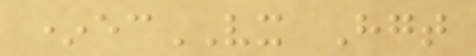*ecVX Hgt
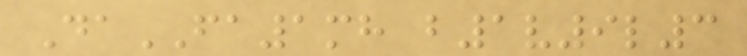DaFA1mh b1v9l3
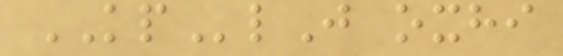KPlJ oxhi
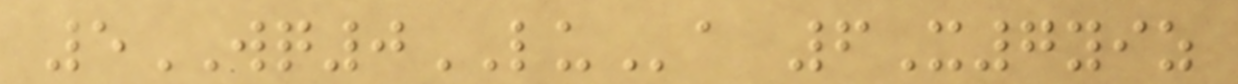5WQ0LUa 6X7yiz
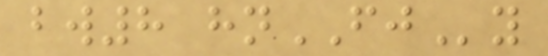bw8 hnFJy
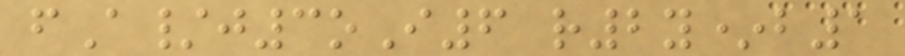fA/j3oI6 r2y*b1
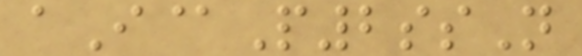aI@P2ssN
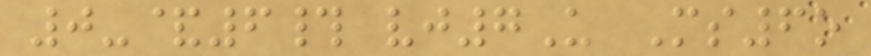0-&6# vj7U Ms6o
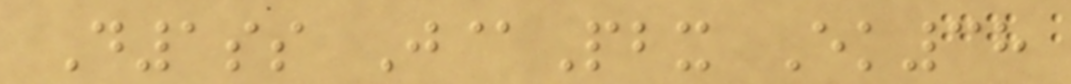D1ss J@Pbx Ek38
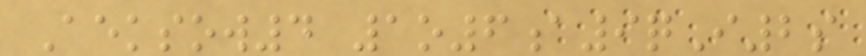Aeksow4 1o6a9qI2s
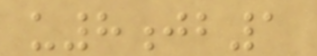u8jb1
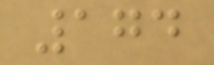174
